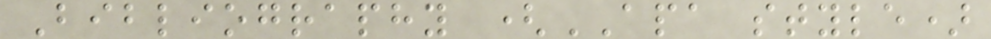Bibliography (APA style)
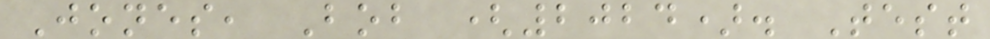Jones, Bob (2024). Test
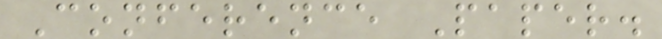Conference Paper.
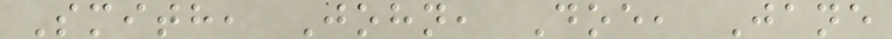Smith, John, Doe, Jane
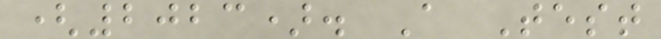(2023). A Test
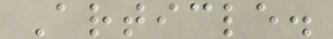Article.
